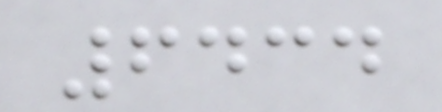6434
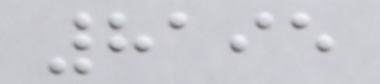8195
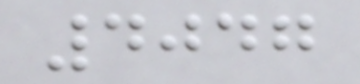4047
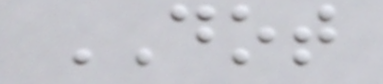DOT
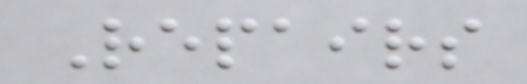Repairs
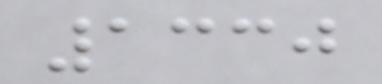1330
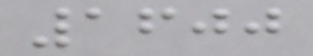1600
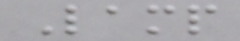Lamp
